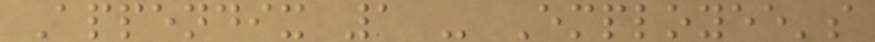Appendix 1 - Employee's
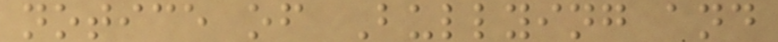notice of Bullying and
